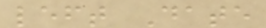left Date
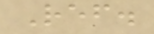Ref.
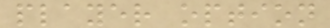player option
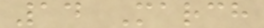14 March
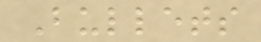Bullets
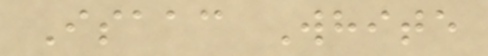Isaac White
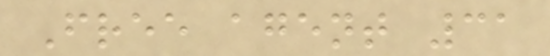Free agent 31
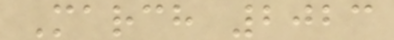March 2023
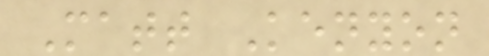Matt Kenyon
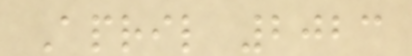April 2023
